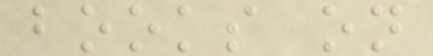books on
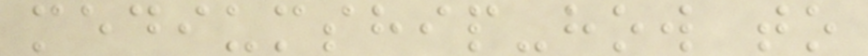mediumship-how to
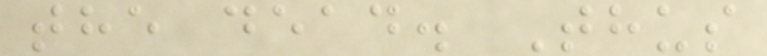the dead. Thus
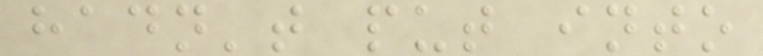hadn't put into
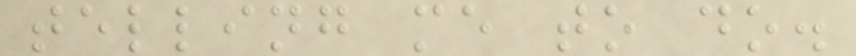telling me to do.
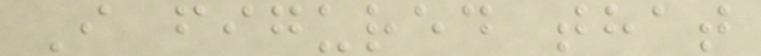I figured that
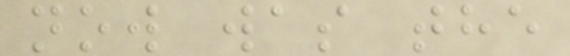now was the
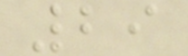29
